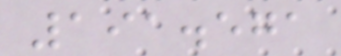191.571
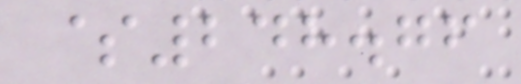$248.76
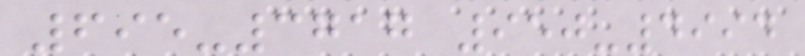695-3717 950-4994
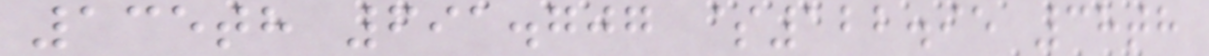135th 691.707 $122.95 38th
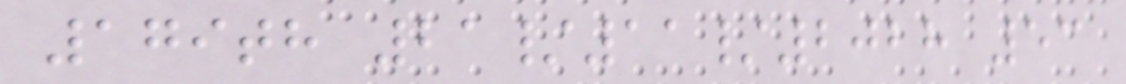179th 21/11/2028 53
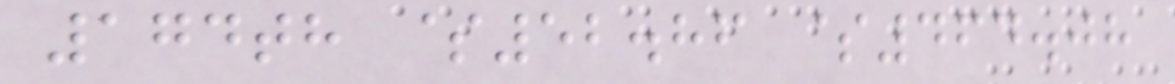174th $52.86 $464.08
